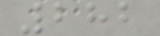282
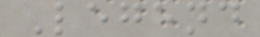Legend
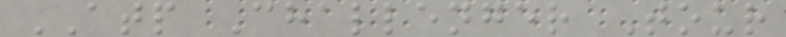ATP Challenger Tour
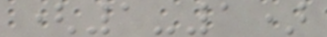(1-1)
